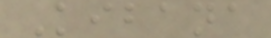Kibana
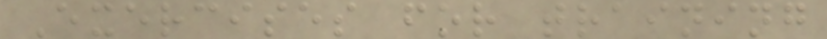Exercises for training
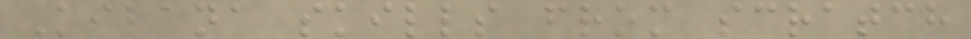Kibana skills from scratch
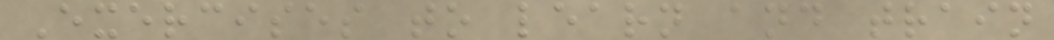Exercises to learn and train
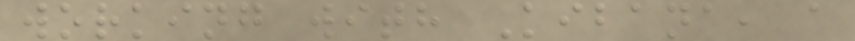working with Kibana, a
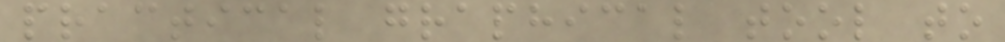practical graphical tool to
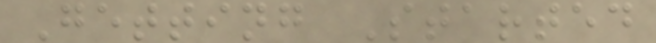Getting Started
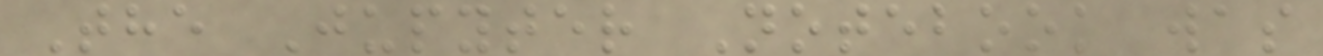The Jupyter Notebook was
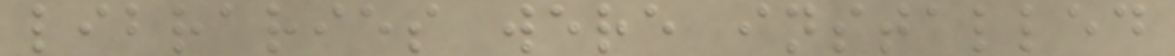libraries were installed
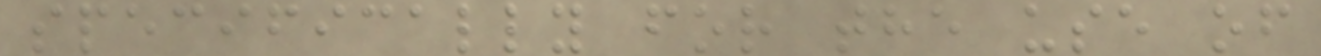specifically for the use of
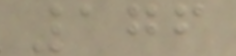176
